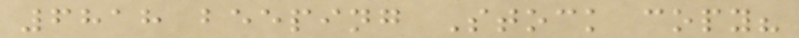6818 beeping Stock copy?
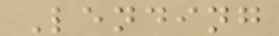Lending
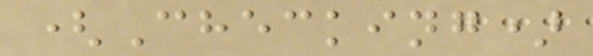(Checking)
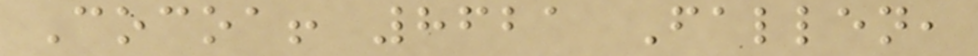Cocoa! 8621 Fallen,
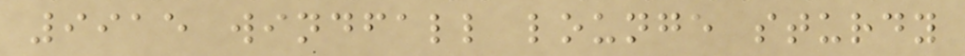9915 windfall lounge sturdy
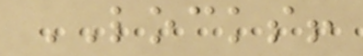LOCKS!
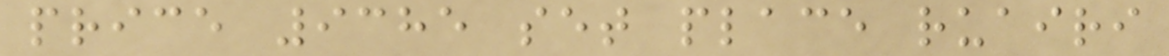price 9385 set place ruairi
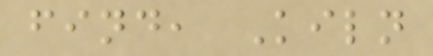find, Kiln
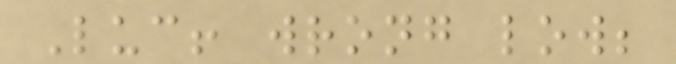Luc! wrong low;
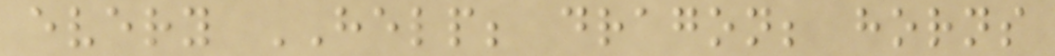every HELP; dragon; horns
